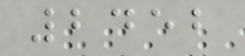2452
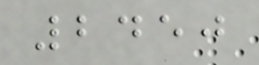2450
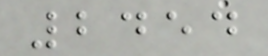2454
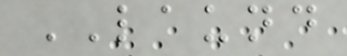LAUND
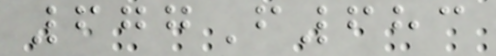677F683
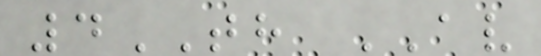4TH AV
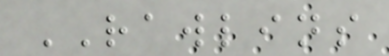RAWLINS
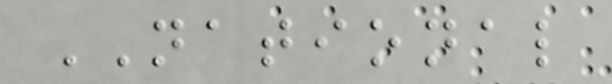NATIONAL
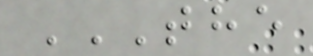THE
